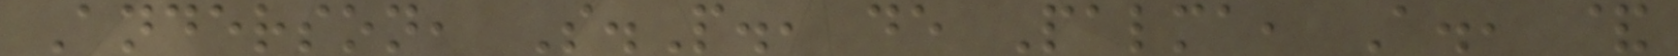Anderson, S.P., de Palma, A., &
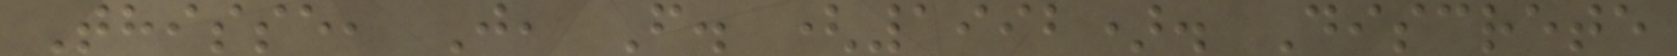Thisse, J, F. (1992). Discrete
